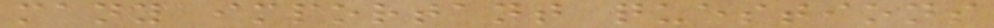many important questions
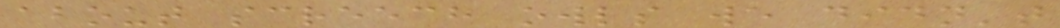about screech owls we didn't
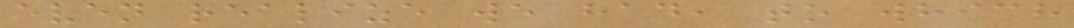even realize we had, to which
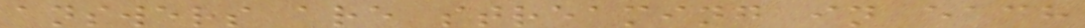answers are streaming in each
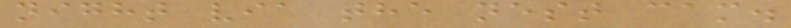night via the nest cam.
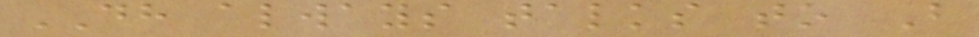DH always talks to B
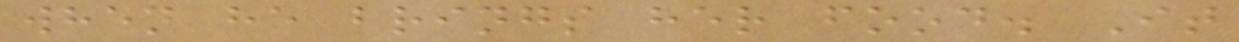when he brings her food. It
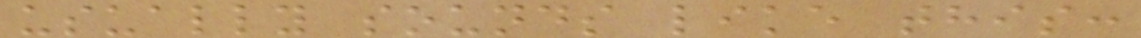usually sounds like this:
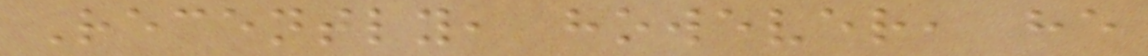Recently, however, he
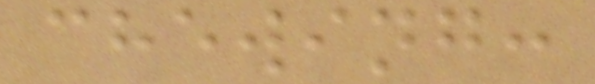chewing:
